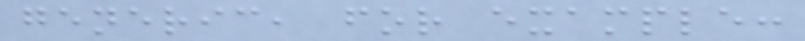generic, for example:
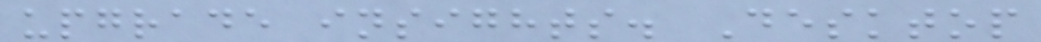upgrade insights. Desktop
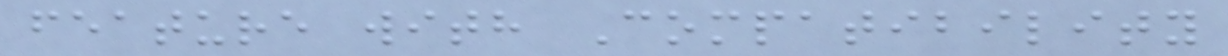feature with Compatibility
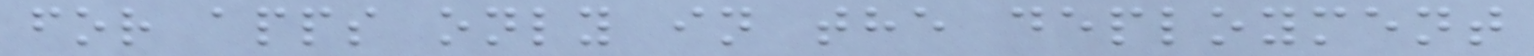for apps only in the deployment
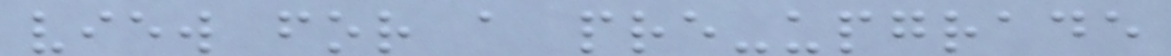view for a pre-upgrade
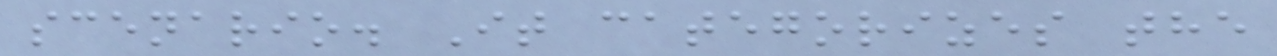scenario. It categorizes the
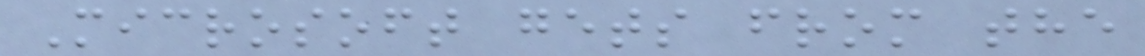Microsoft gets from the
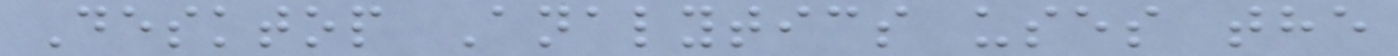Desktop Analytics uses the
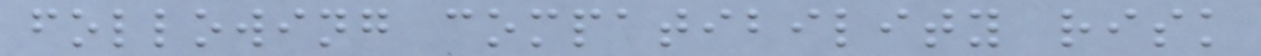following compatibility risk
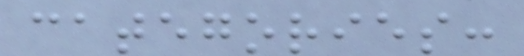categories:
